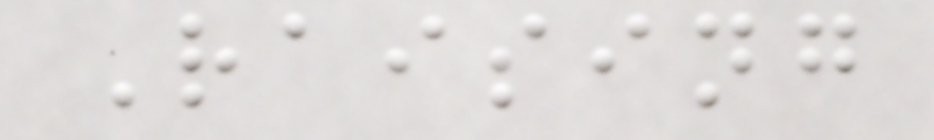Raising
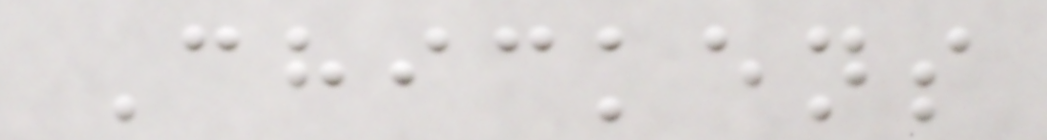Chickens
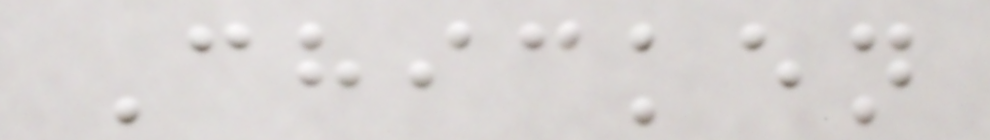Chicken
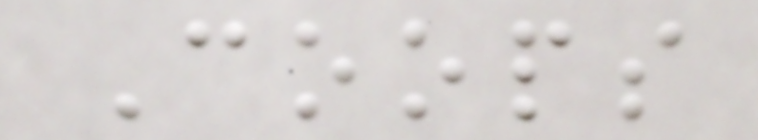Coops
